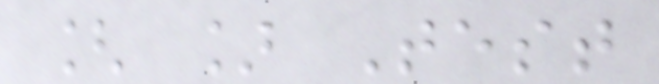[ ] Test
